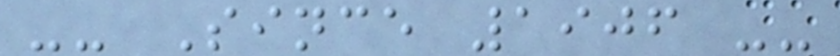-- Since 1906 --
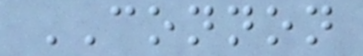CONNON
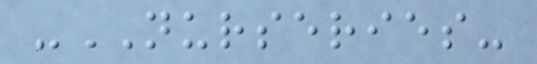-NURSERIES-
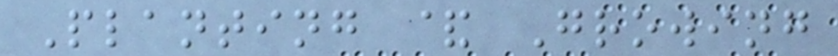Planting & Growing
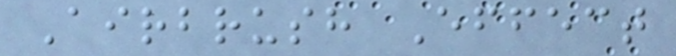Airbrush Effect
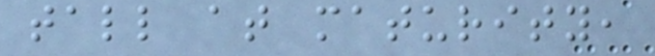tall at maturity,
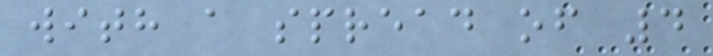with a spread of 4
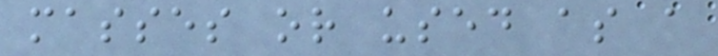masses or used as a
